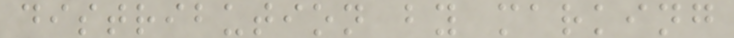distribution by marking
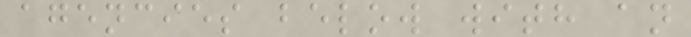agencies below with an
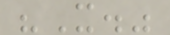"X."
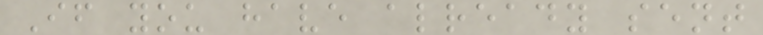If you have already sent
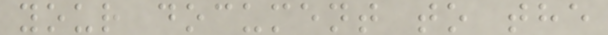your document to the
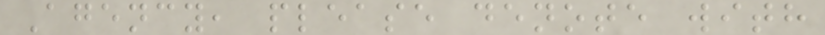Agency, please denote with
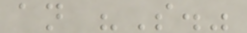an "S."
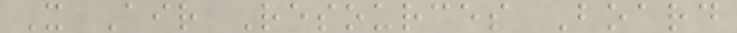X Air Resources Board
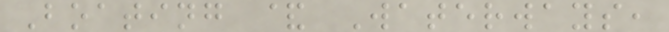Boating & Waterways,
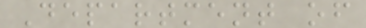Department of
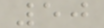50
